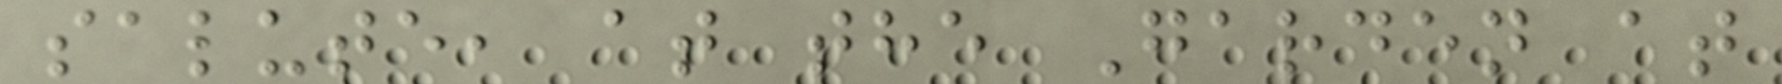salute, at the Garden at
